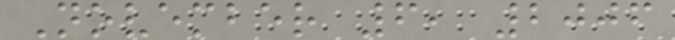November 6, 2006
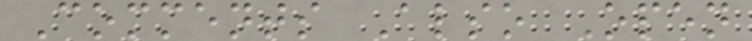Comments Also Open
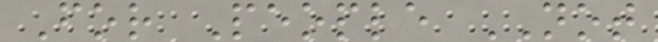For People NOT
